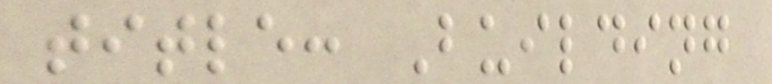title: Building
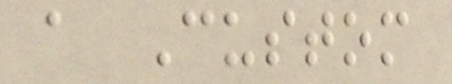a Custom
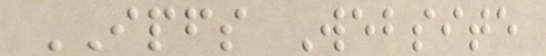IPFS Website
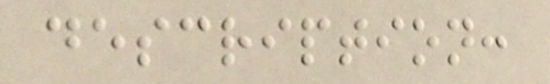description:
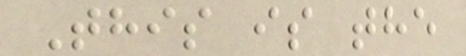This is the
